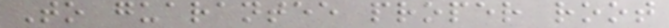To guarantee proper root
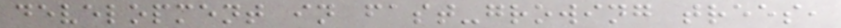development in fast-growing trees,
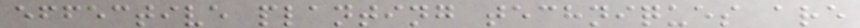effective planting techniques are
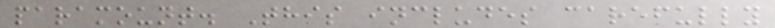paramount. This includes carefully
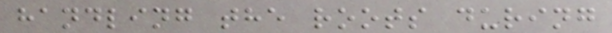handling the roots during
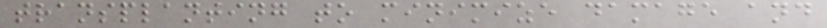transplanting to minimize damage and
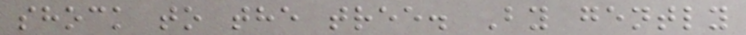shock to the tree. By gently
